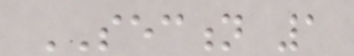SECTION 1
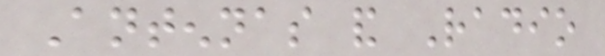Antennas and Radio
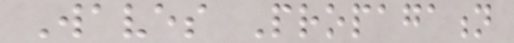Waves Propagation
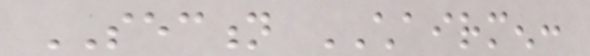SECTION CHAIRMEN:
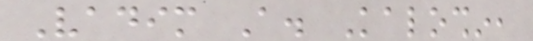Vadim A. Kaloshin,
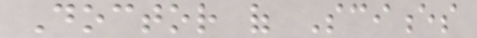Doctor of Sciences
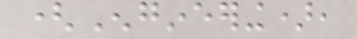(Engineering),
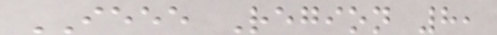IEEE Region 8,
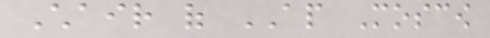Chair of AP Moscow
